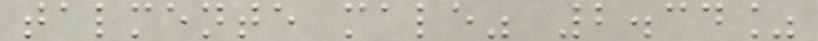talmente male" 2.34%
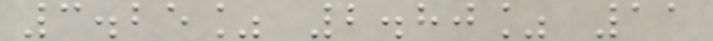3.25% 2.80% 11
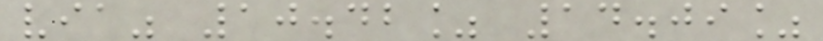via" 10.42% 14.09%
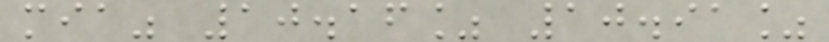mia" 10.16% 10.91%
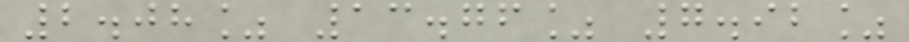2.08% 13.76% 7.92%
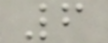6
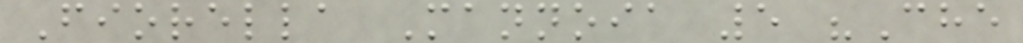Fiorella Mannoia 5 "Che
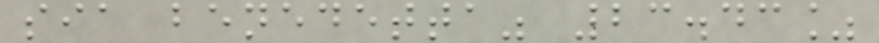sia benedetta" 23.43%
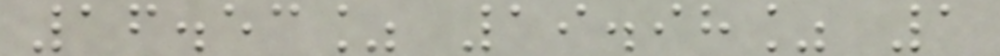16.53% 19.98% 1
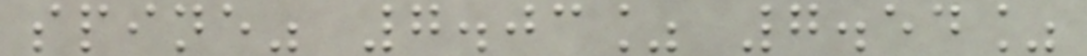spine" 7.03% 7.54%
